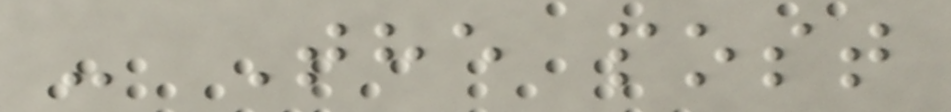- The post
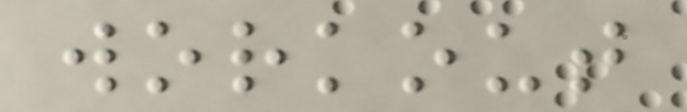workout
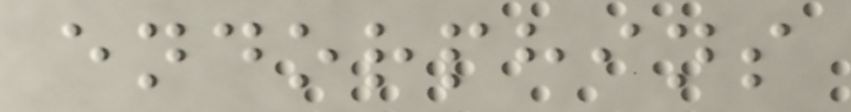endorphins
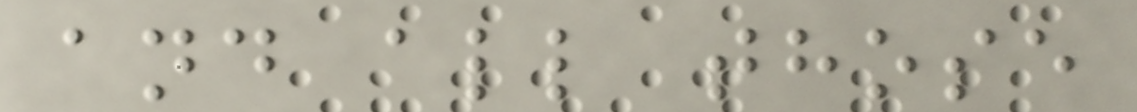and all those
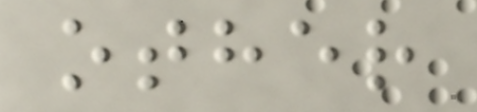other
